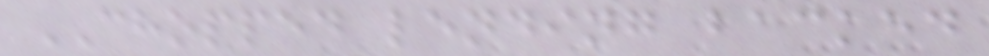CHOPPED lending backed
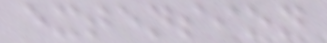extension
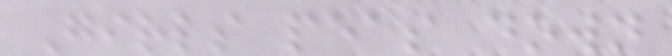Girls peas down
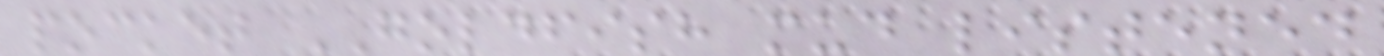pocket GOLDFISH mud listened
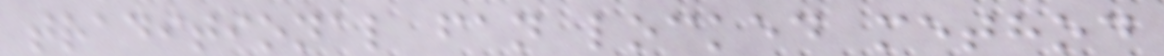traditional fan locked method
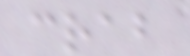crab
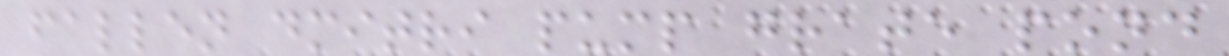fallen dmitri pump grate pond
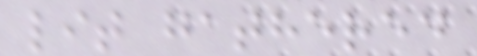lit gathered
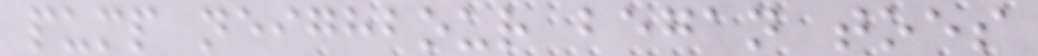pump neighbour began toes
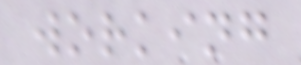working
